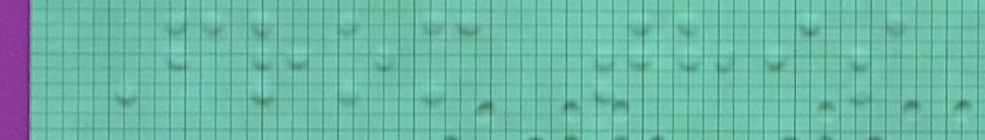From this
